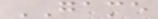GAME
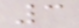3
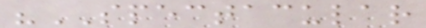"SPECTACULAR
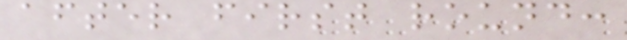after first round:
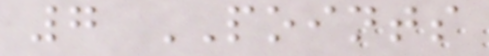7 POINTS
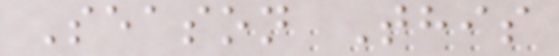Season This
